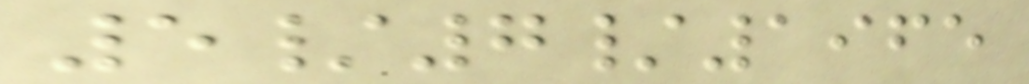5/7/1965
